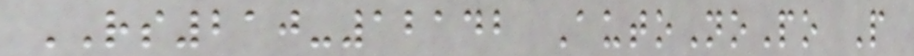RS210-12142 AutoNoPo P
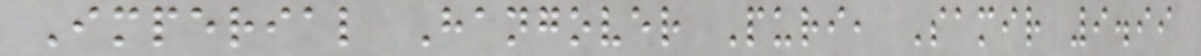Imperial Hangover Puri, Samir 9.99
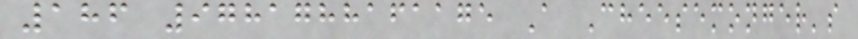186 9781788161175 A Cheesemonger's
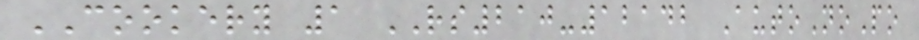COOKERY 1 RS210-12142 AutoNoPo
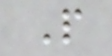P
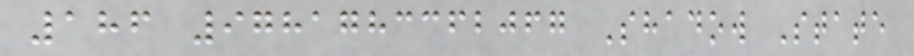186 9781783362067 Shadow State
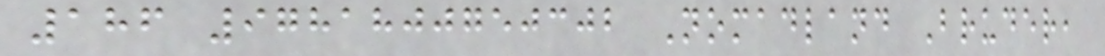186 9781800750302 Nomadland Bruder,
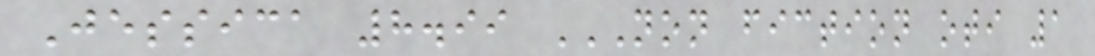Jessica 8.99 NON FICTION OTI 1
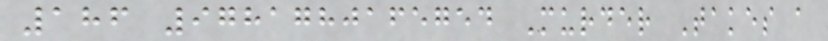186 9781780165754 Murder Takes a
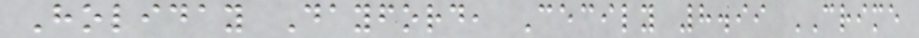Holiday Dayford, Cecily 8.99 CRIME
